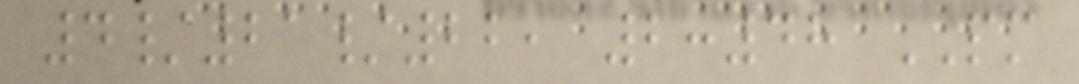4/21/22, 2:48 PM
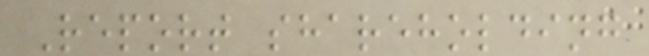Report shareholding
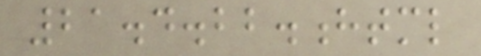21.4.22.html
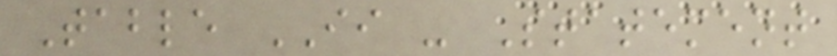Table II - Statement
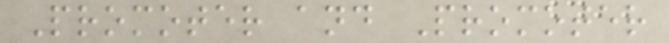Promoter and Promoter
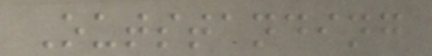Outstanding
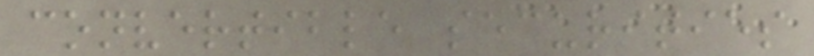convertible securities
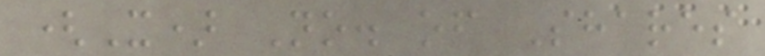(X) No. of Shares
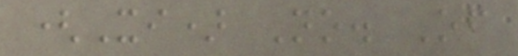(Xi) No. Of
